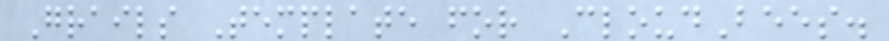Grails Template for CloudBees.
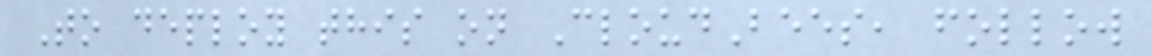To deploy this on CloudBees, follow
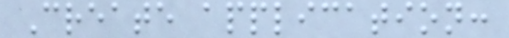Create application:
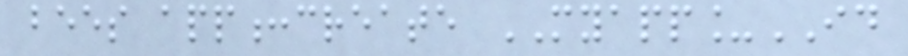bees app:create MYAPP_ID
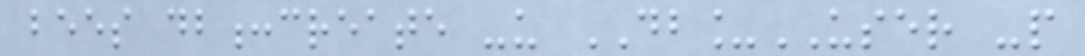bees db:create -u DB_USER -p
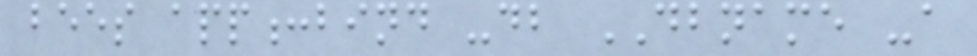bees app:bind -db DBNAME -a
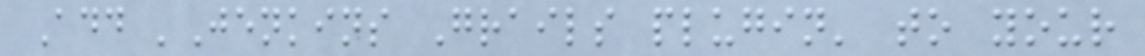Add 'Jenkins Grails plugin' to your
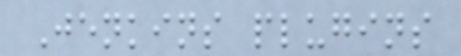Jenkins plugins
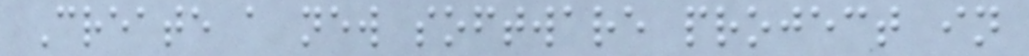Create a new software project in
